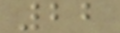22
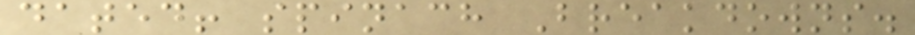dated! spinach Breakdowns.
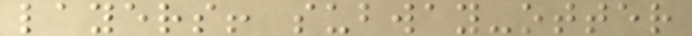layers! subway-otter
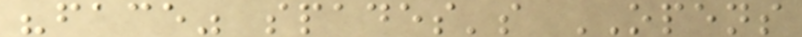"face" spades's OPENS
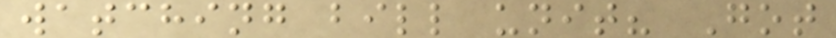watching bill unit? Got
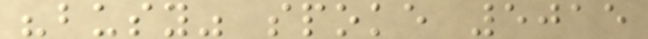"busy" spoke 5015
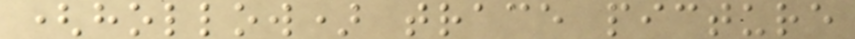(hollow) trace picture
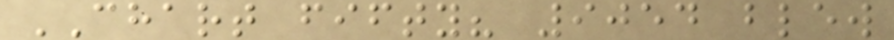CHART fifty? 9054 blew
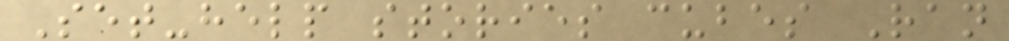Set-help stories cubes Ran
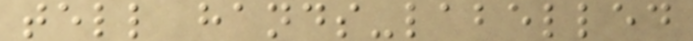tell hands-labelled
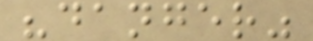"danger"
